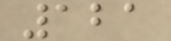121
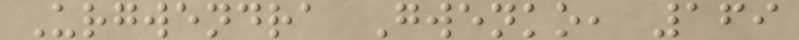Urgwendra Gwenko, 169
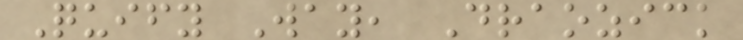Quify Way, Draozick
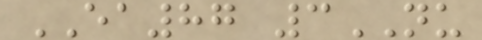EA87 3NU
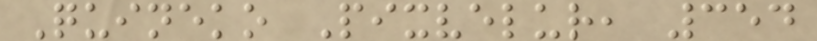Quineko Pixvelur, 354
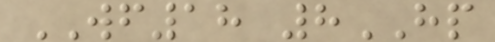WF18 8HP
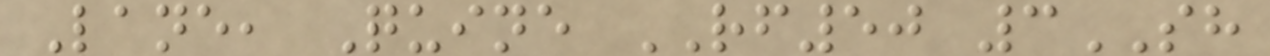Lane, Quine RF50 3SH
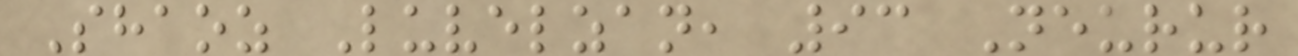Shaoz Luvelzan, 93 Neurur
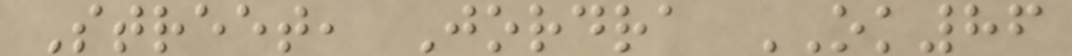Street, Jordra OK86
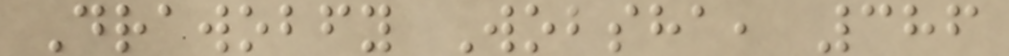Drawobfy Wobsha, 386
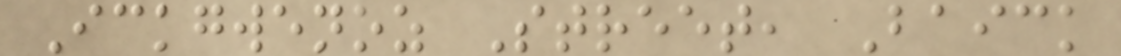Ickgwenoz Street, Baick
